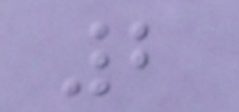2
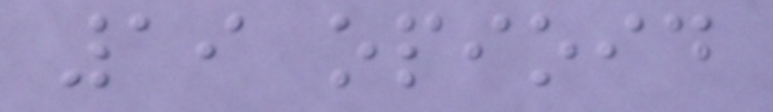19 opioid
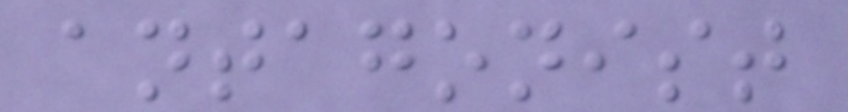antagonist
